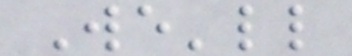We'll
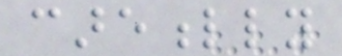carefully
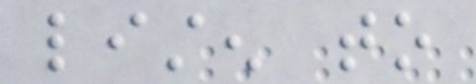listen to
